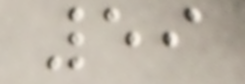59
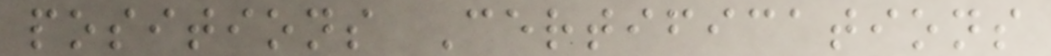positions Certifications
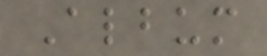Album
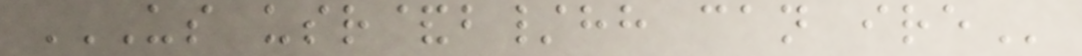US USR&B/HH CAN IRE
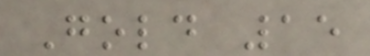Gold 15
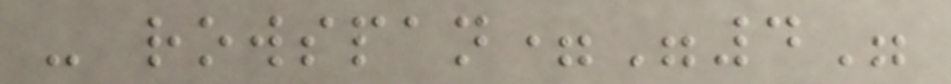- rowspan="4"
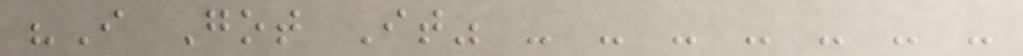"I Got It" - - - - - - -
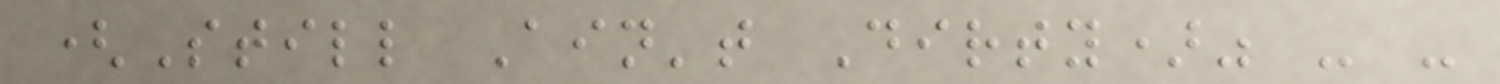(Still Ain't Dirty)" - -
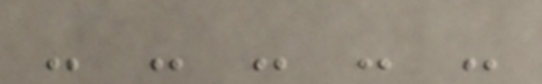- - - - -
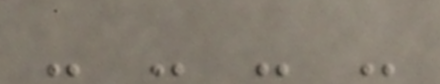- - - -
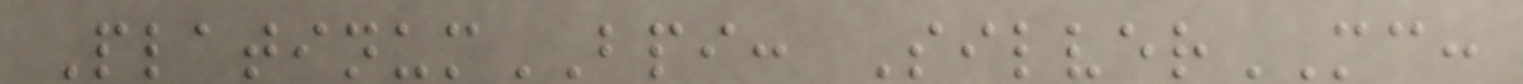PlatinumBPI: SilverMC:
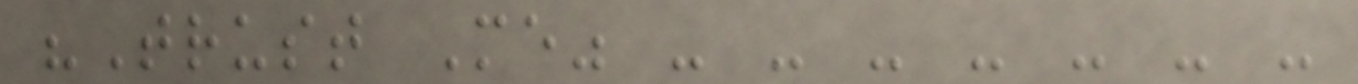"Trust Me" - - - - - - -
